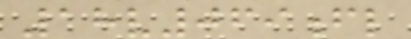18v069fl
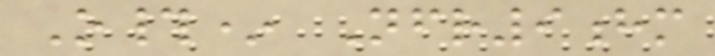O#* Nfr9hm
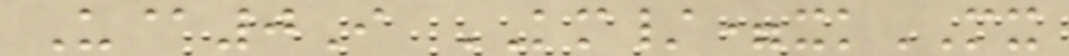U@0I KM/=xkMX
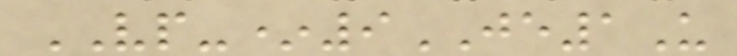VP-*9JE1U
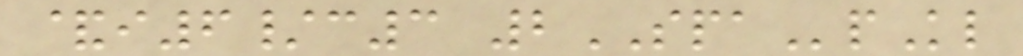&i6/c3 2SPApKl
